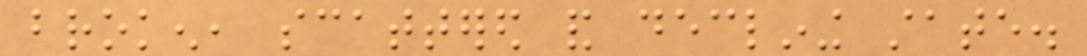broken, scattered and declining state.
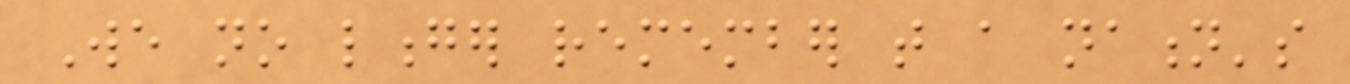We no longer remember that a nation's
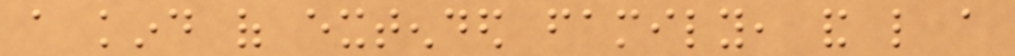a kind of extended family, and like a
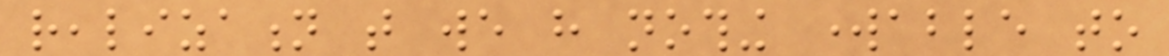realization that we have nothing workable to
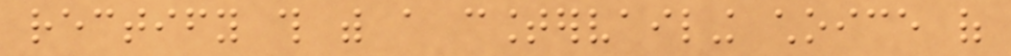rectify this with a countervailing choice of
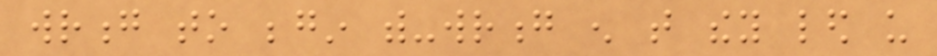wrong to begin with-wrong enough that they led us
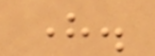here.
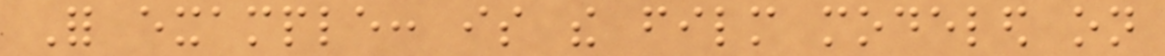For example: is the film modeled on
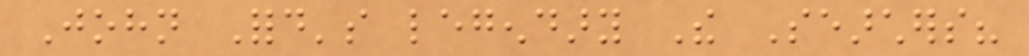John Ford's legendary The Searchers?
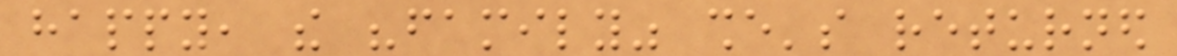happy, the "family" she's returned
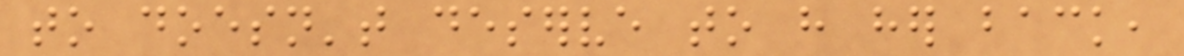to doesn't deserve to have her back,
